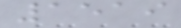1519
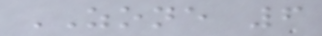ZONE 6
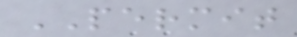PERMIT
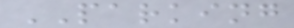PARKING
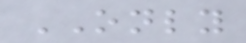ONLY
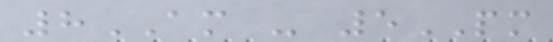8AM - 5PM
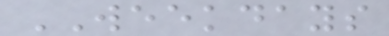WEEKDAYS
